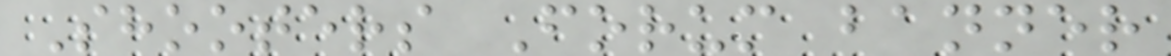Shooters Forum banner
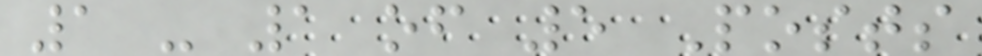1 - 1 of 5 Posts
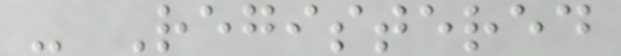- Registered
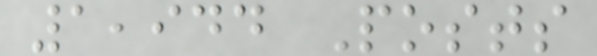1,944 Posts
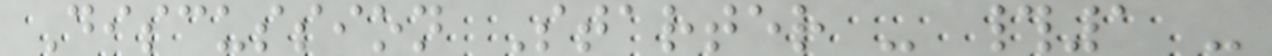Discussion Starter - #1 -
